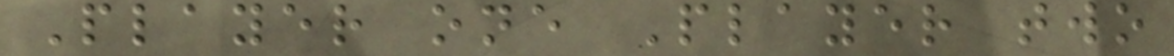Player one Player two
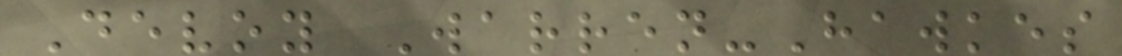Devoy Warren-Hawkes
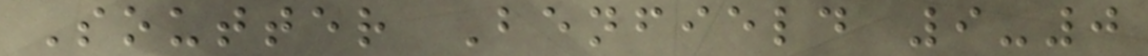Soutter Benfield 9-0
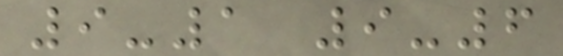9-1 9-6
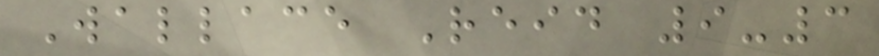Wallace Reid 9-3
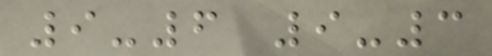9-6 9-3
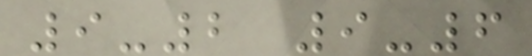9-2 9-6
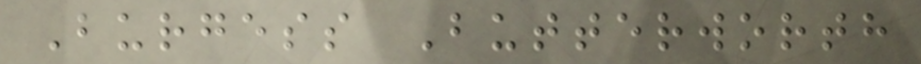Burgess Butterworth
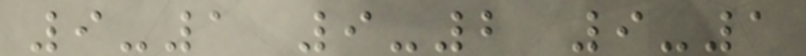9-1 9-2 9-1
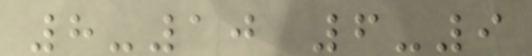8-10 6-9
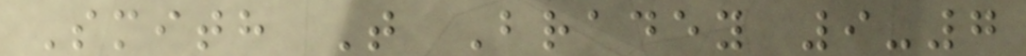Smith T Bradey 9-7
